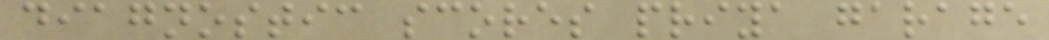diagnostic scores priya garage
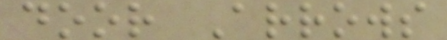door Arrows
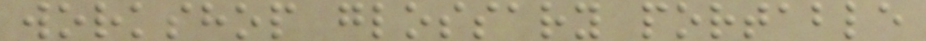workshop glossary portable
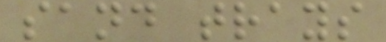sand trays
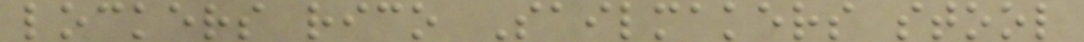lockers rico Sailmakers stool
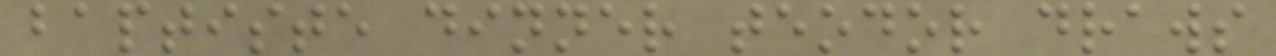baptiste dinner teodor draws
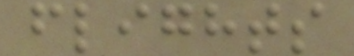flights
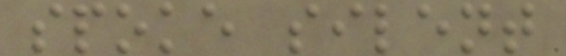spoke silent
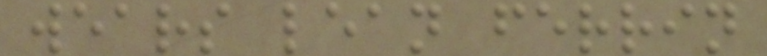wears lean ferrin
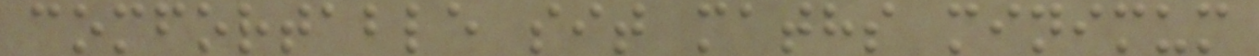comfortable sit maths minimum
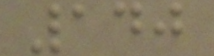140
